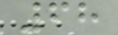68
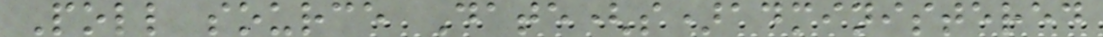Poll source Date(s)administered
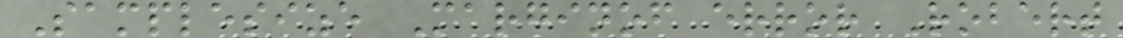Samplesize Marginof error Robert
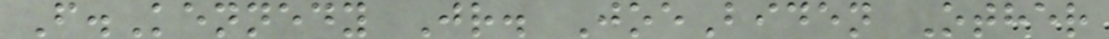F.Kennedy Jr. JoeBiden Other
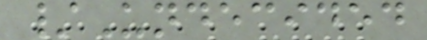/Undecided
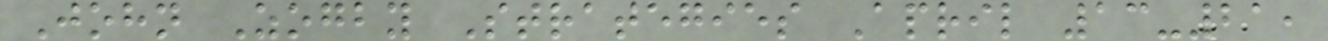John Zogby Strategies April 13-21,
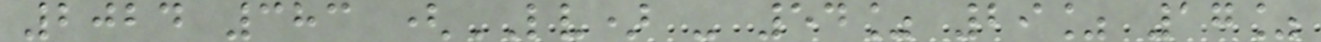2024 383 (LV) - 54% 29% 17%
